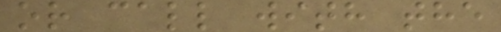or call with the
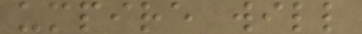umpire will
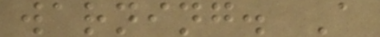warning. A
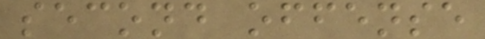second offense
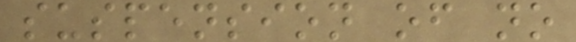suspension of no
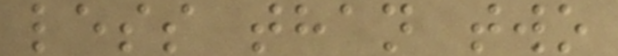less than two
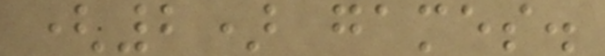(2) games.
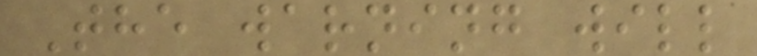The warning will
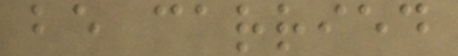be carried
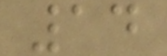14
